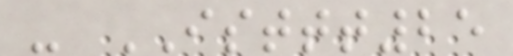- ISTTT25
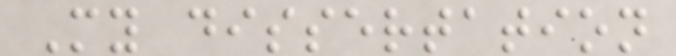My dissertation
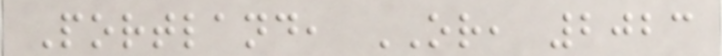Portland, OR, 2023
